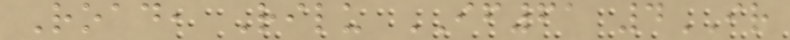Road, Rilu IF61 4IR
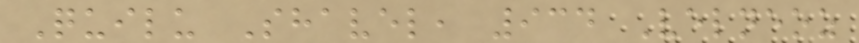Quilu Shavel, 934 Velneoz
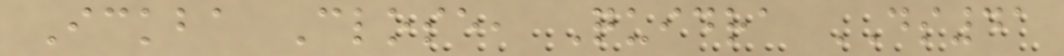Ickba Close, Quidra DS41
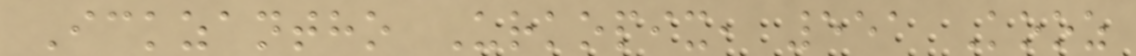Ickzantho Urkopix, 551 Kooz
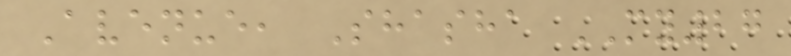Avenue, Shasha MY27
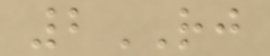2RJ
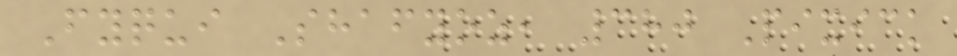Fyqui Shafyoz, 380 Pixick
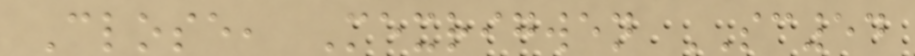Close, Mexrigwen SC54
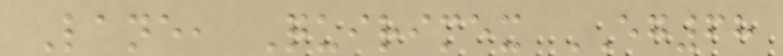Lane, Quirimex EG68
